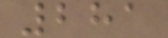281
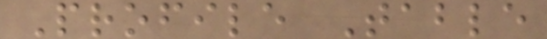Profile Table
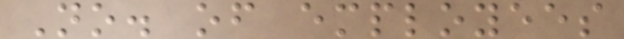No. of employees
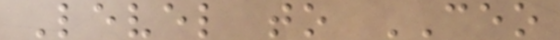Level to CEO
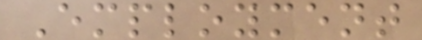Employment
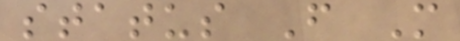status F M
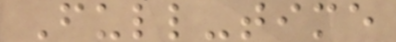Full-time
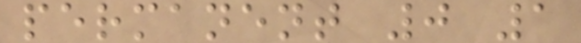permanent 0 1
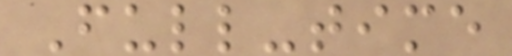Full-time
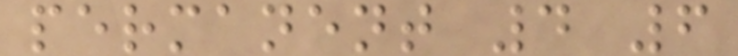permanent 4 6
